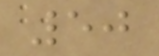50
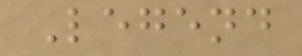Legend
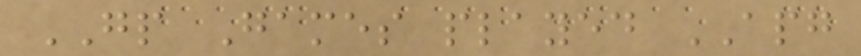GP Games played APG
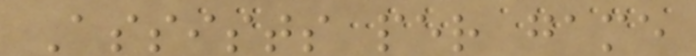Assists per game
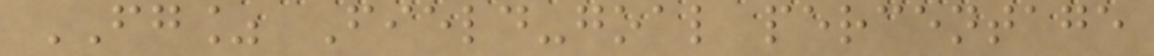FG% Field-goal percentage
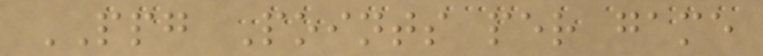PPG Points per game
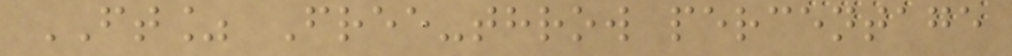FT% Free-throw percentage
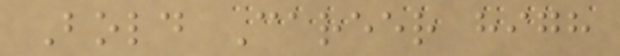Bold Career high
